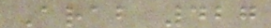Arab 427
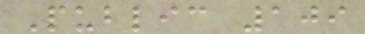Public 109
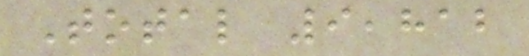Total 9,812
